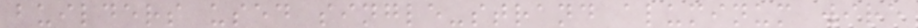builders used single-strand aluminum wire
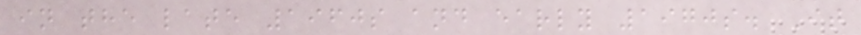in the late 1960s and early 1970s. It
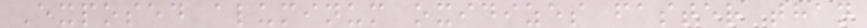Exposed aluminum oxidizes faster than
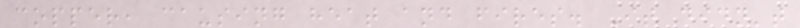copper, causing heat and fires. It didn't
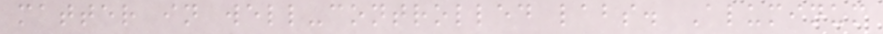matter in well-controlled labs. Aluminum
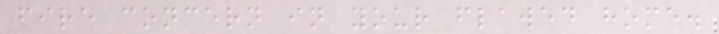fire concern in your flawed home.
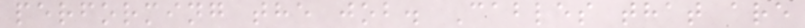performing the job. Cables that are
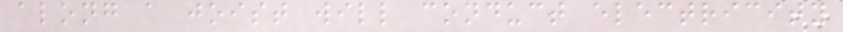along a joist will conduct electricity
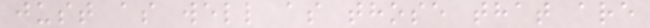just as well as those that are
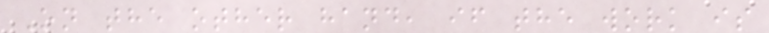On the other hand, if the work is
